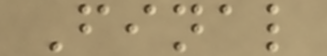Final
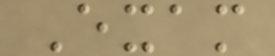Exam
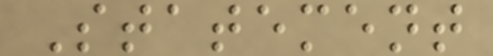Statement
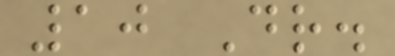10 Dr.
